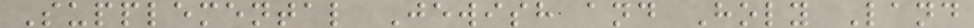Supplemental Jewish and Holy Land
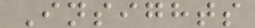Insights
